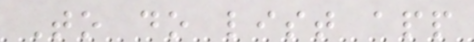To do list app
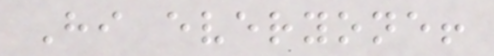Hi everyone!
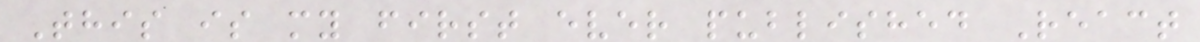This is my first ever published React
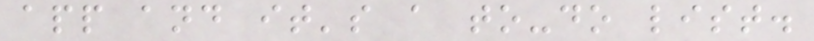app and it's a to-do list.
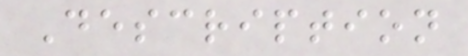Description
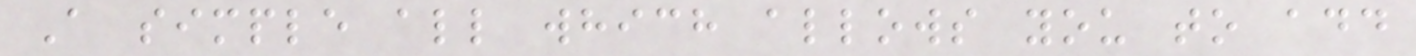A simple all which allows you to add
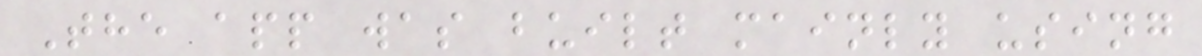The app was built mainly using
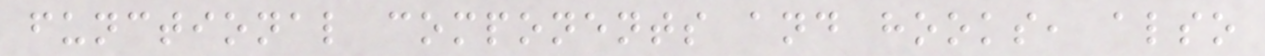functional components and hooks, also
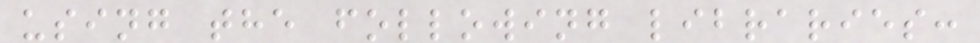using the following libraries:
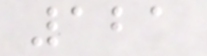121
